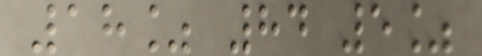18% 84 5%
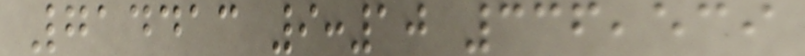714413 9:10 336,539
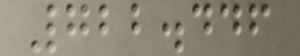722.446
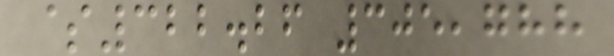$322.26 305,788
